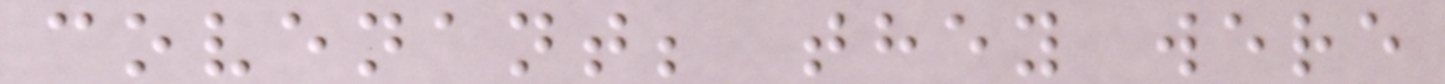covenant; they were
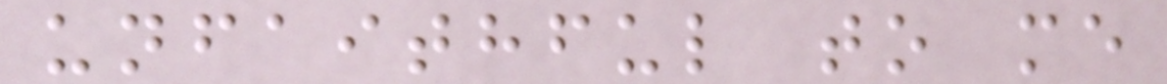unfaithful to me
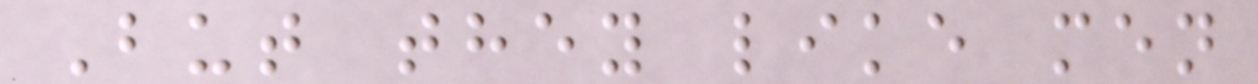But they like men
